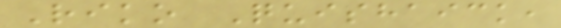Riko Quishaick,
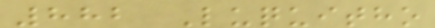882 Luquitho
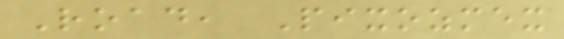Road, Pixozmex
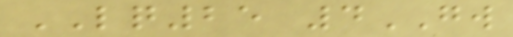LQ25 4GW
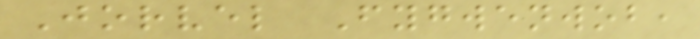Jorvel Fygwenwob,
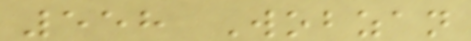558 Wobzan
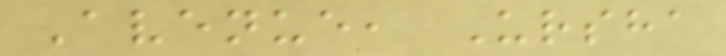Avenue, Ursha
